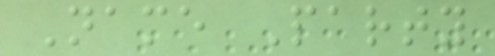Name Party
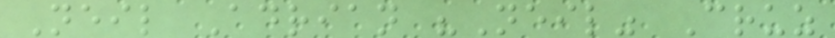Neil Adrian "Neil" Cruz
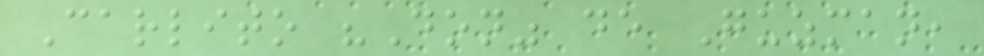Carlito "Don" de Guzman,
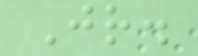Jr.
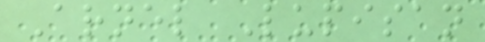Arnel Lupisan
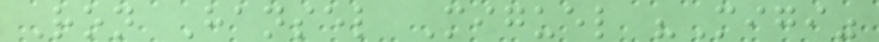Ron Hansel Miguel "Migi"
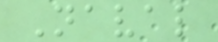Naval
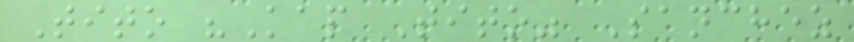Tito "Kap Tito" Sanchez
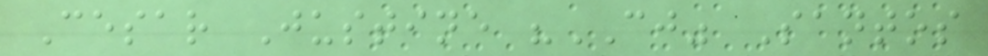Cesar Justine "CJ" Santos
